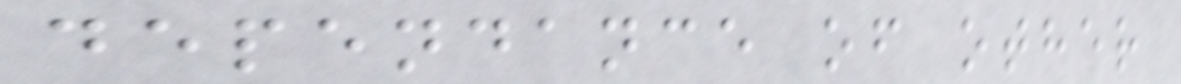dependance of other
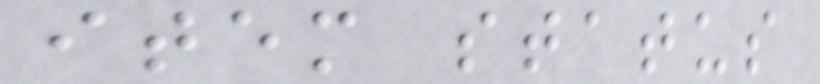item status
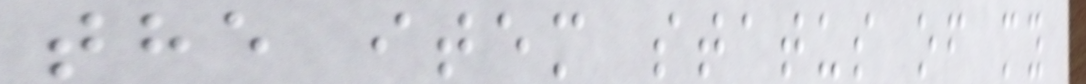the item status of my
